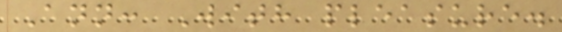Ann: With pleasure.
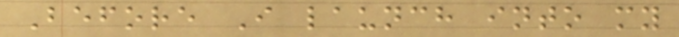Before I launch into my
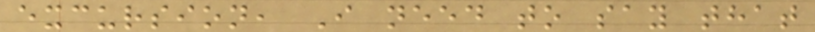excursion, I need to say that
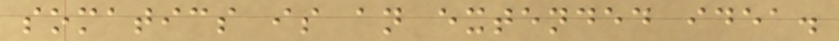somatics is an extended idea.
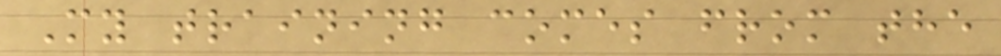My training comes from the
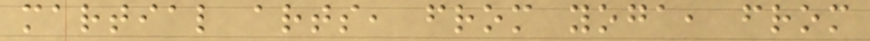martial arts, from yoga, from
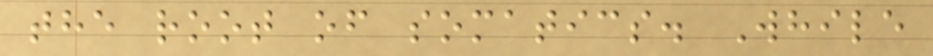the root of somatics. While
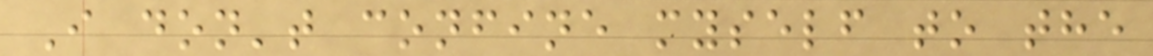I don't confine myself to the
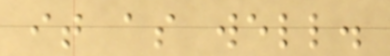it as well.
